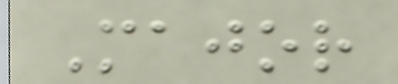Major
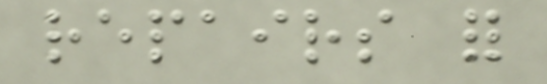repairs for
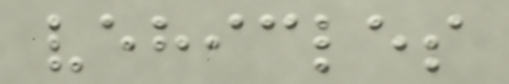vehicles
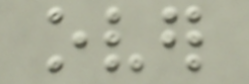over
